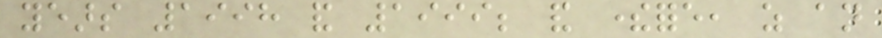years 1998 and 1999; and therefore, as an
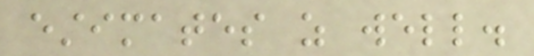estimates as well.
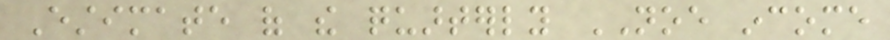Estimate of the quarterly NOE income
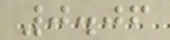0.06
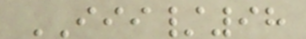III/98
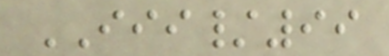III/99
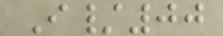I/00
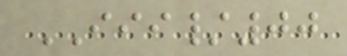III/00
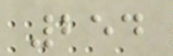254
